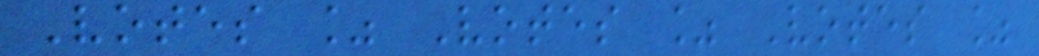Votes % Votes % Votes %
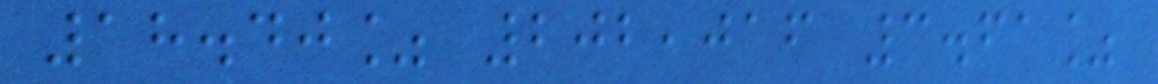18.40% 202,016 3.61%
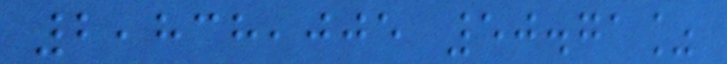2,838,005 50.71%
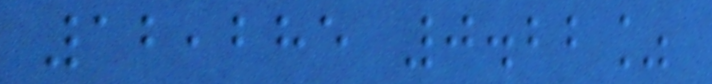12,285 0.22%
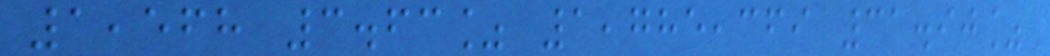1,568 3.63% 1,785,369 31.90%
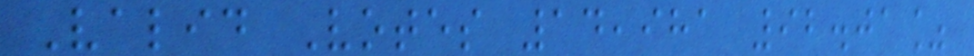Valid Votes 14,981 92.01%
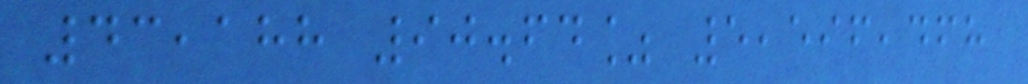43,188 90.64% 5,596,468
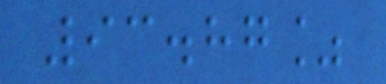93.87%
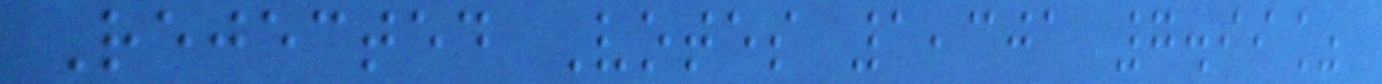Rejected Votes 1,301 7.99%
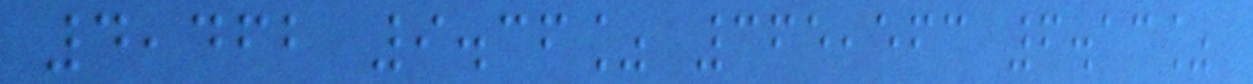4,462 9.36% 365,563 6.13%
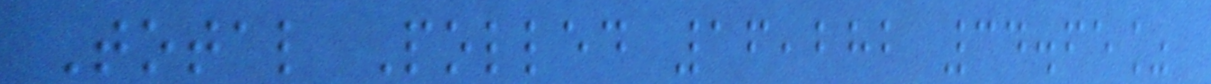Total Polled 16,282 34.65%
